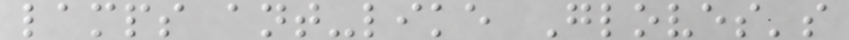lamps ant-like Gloves's
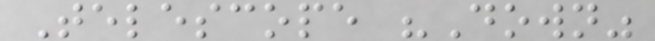Telescope "Down"
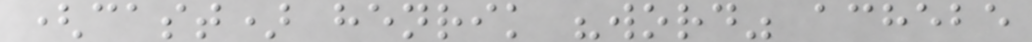(cast) henrik "word" achebe
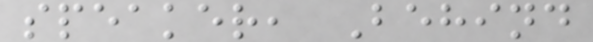speaker, Behind
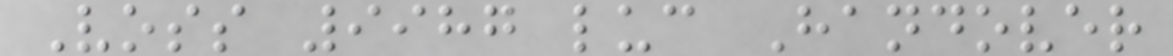Voss 9987 luc Handover
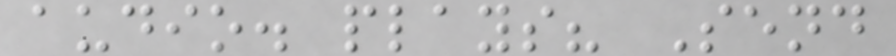audio. plays? Send
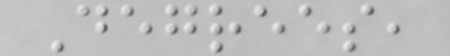Degrees,
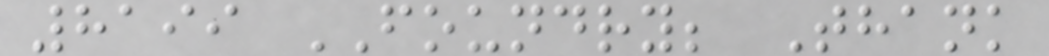8199 FOUNDRY; Thank
